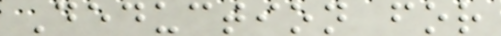Deduction for
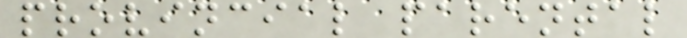provincial parental
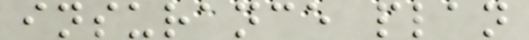insurance plan
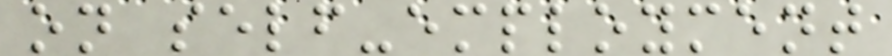on self-employment
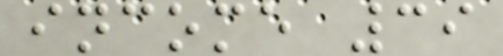income 39
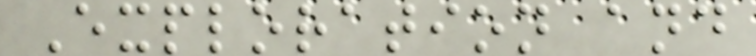Exploration and
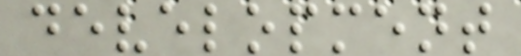development
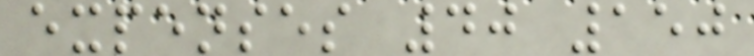expenses 40 150
